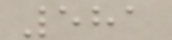581
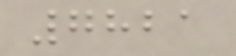7821
